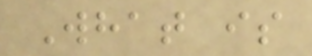What is
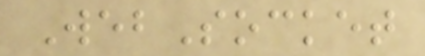WebSocket
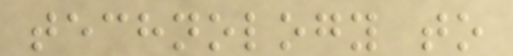technology to
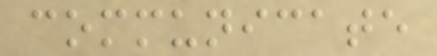communicate
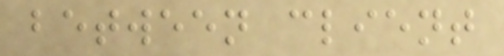between client
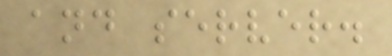and server.
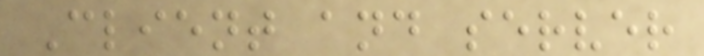Client and server
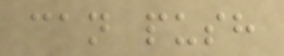can push
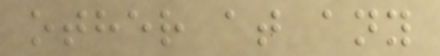other at any
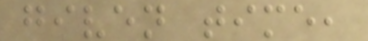given time,
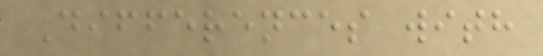Differences with
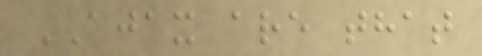AJAX are that
